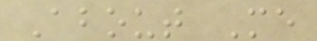About Me
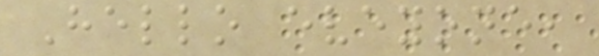Hello eveyone,
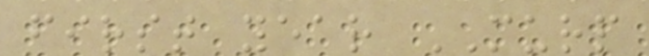first year MURP
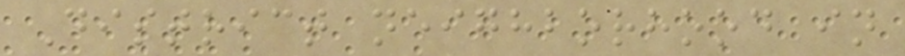District neighborhood in
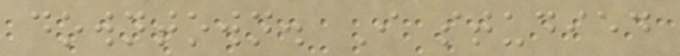downtown. I studied
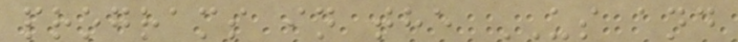programs in the US and
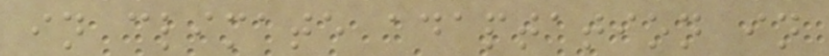in climate adaptation in
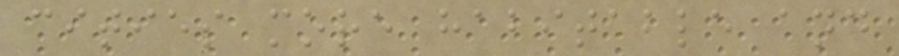cities more habitable and
